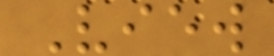View
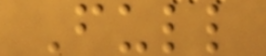Full
